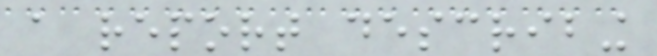a report describing
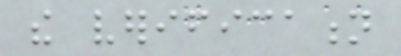the verification
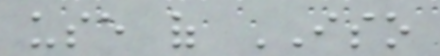use of ISO
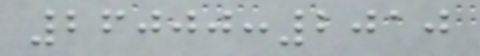26000:2010
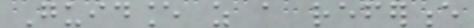Guidance as a reference
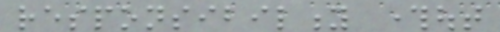responsibility throughout
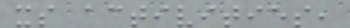its activities,
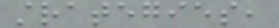strategies,
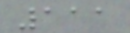111
